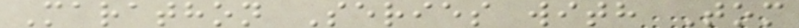Marathon Series with Tom
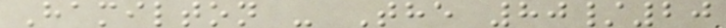Hamilton - The 80/20
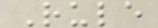Rule
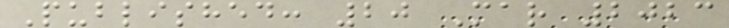Published: 20 Mar 2023
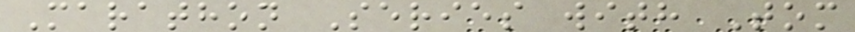Marathon Series with Tom
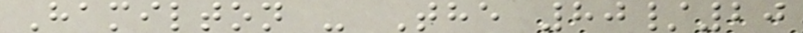Hamilton - The 80/20
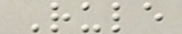Rule
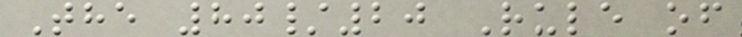The 80/20 Rule of
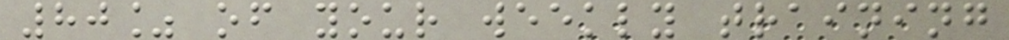80% of your weekly training
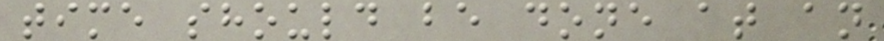time should be done at an
